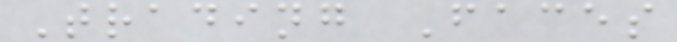Trading Faces
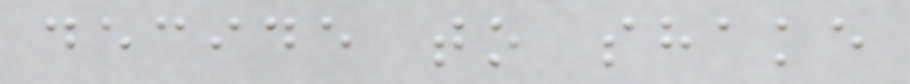decide to shake
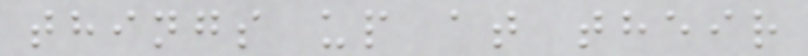things up at their
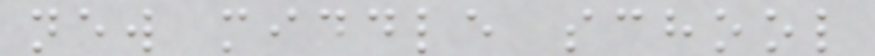new middle school
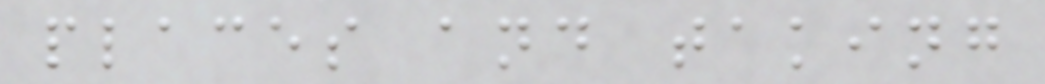places and taking
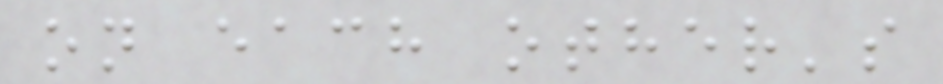on each other's
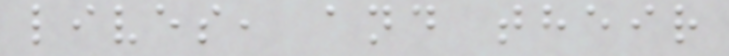lives, and their
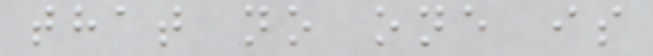that no one is
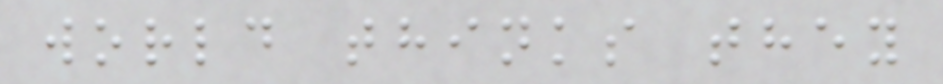world thinks they
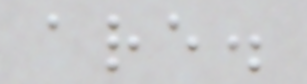are.
